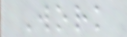Work
